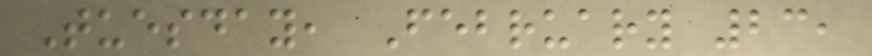Tuesday, February 23,
